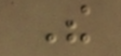The
